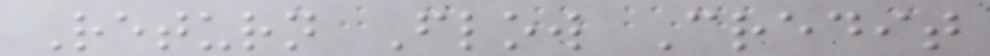Return Flow Credit
